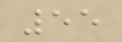55
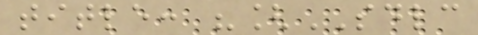title: "[SDLC
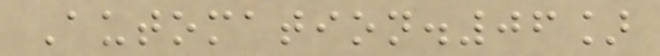Automation.06]
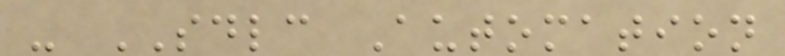- SDLC Automation
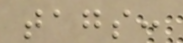tags:
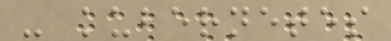- kubernetes
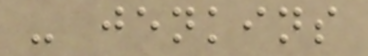- jenkins
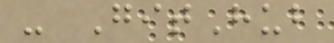- GitHub
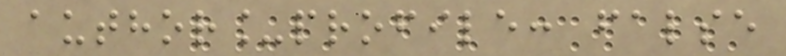author_profile: false
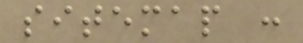sitemap :
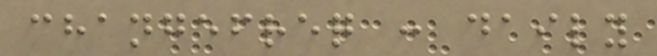changefreq : daily
